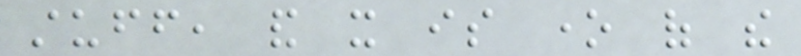stuff, and it is one of the
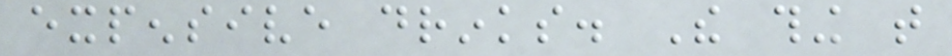expensive drinks. The thing that
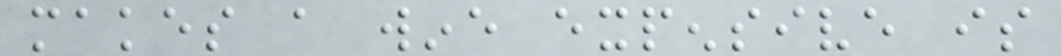makes a wine expensive is
